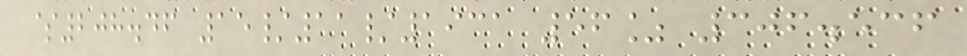$208.46 15/11/1931 56% 306.536
